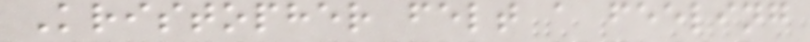Kristopher felt a feeling
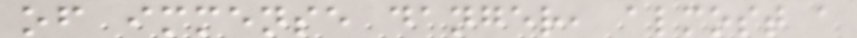of immense danger, almost a
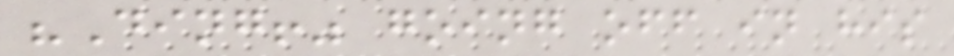"Ding!" going off in his
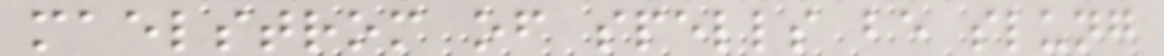maelstrom of spells be slung
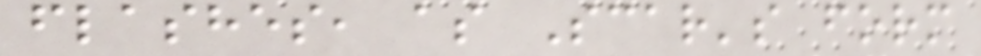flashes, as Scar's form
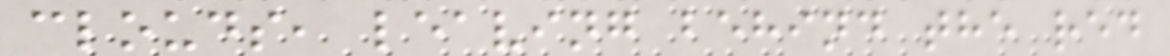clouds, leaving behind the red
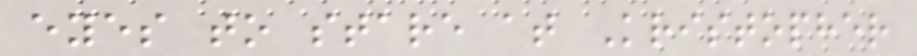eyes to stare at Kristopher
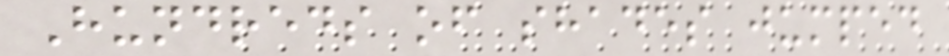Hundreds of shades jumped
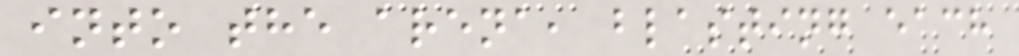into the arena, blasting each
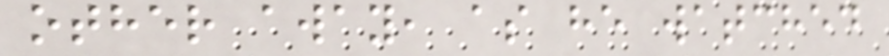other away, as he watched
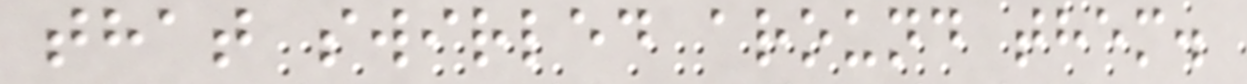that swirled around them.
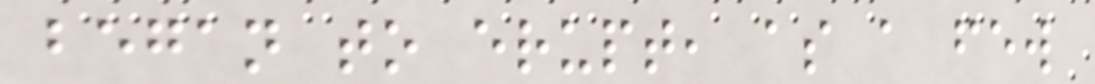began to erupt, as a few
